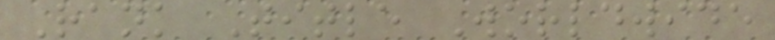Rank Title Worldwide
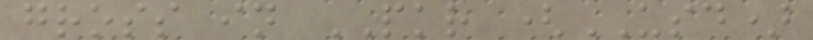gross in PKR (USD)
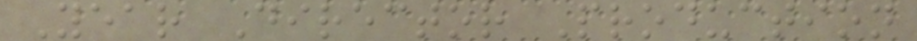Year Director Production
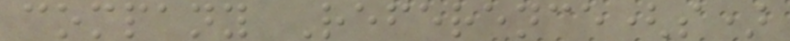company Reference(s)
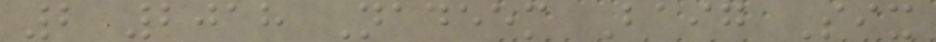2 2018 Nadeem Baig Six
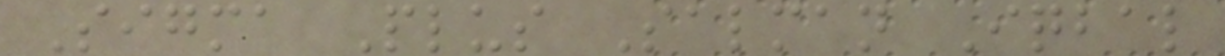Sigma Plus Salman Iqbal
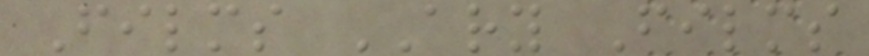Films ARY Films
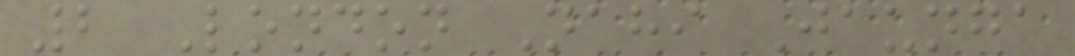2 London Nahi Jaunga
